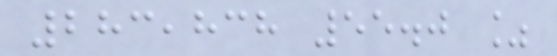283,838 55.0 %
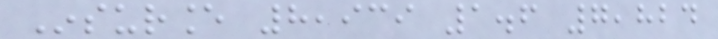Insurance 8,939 1.6 7,824
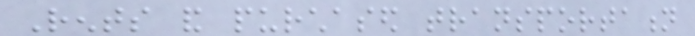Rents and purchased transportation
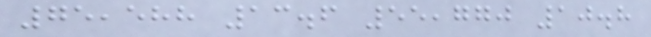75,588 13.6 55,770 10.8
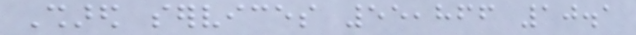Shared services 55,866 10.1
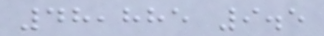48,885 9.5
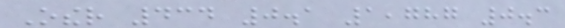Other 434 0.1 1,787 0.3
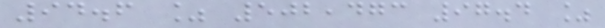94.6 % 502,473 97.4 %
